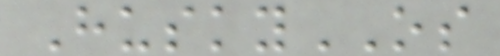HuskyOS
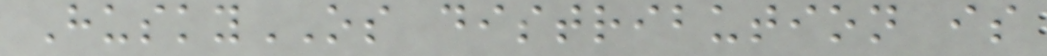HuskyOS distribution is
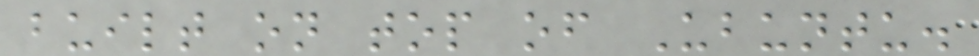built on top of Ubuntu.
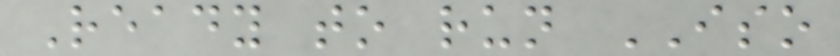Ready to run ISO
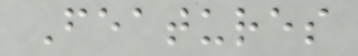Features
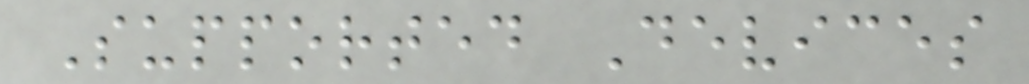Supported Devices
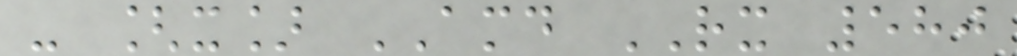- [x] AMD RX 580
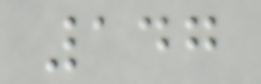147
